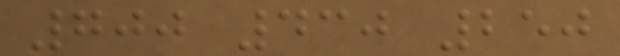700 430 250
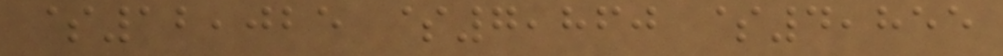$12,025 $7,860 $4,855
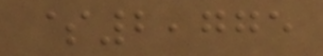$2,775
